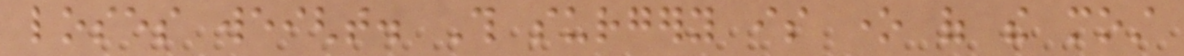loses weight. This surgery is one of the most
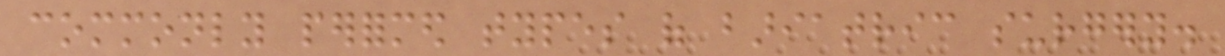commonly performed types of bariatric surgery.
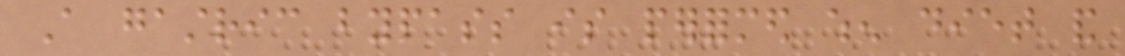A gastric bypass is performed when diet and
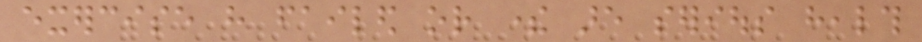exercise have failed or there are serious health
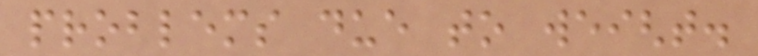problems due to weight.
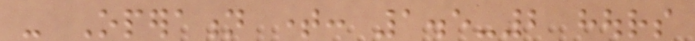- Operation time: 1.5-2 hours
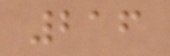216
